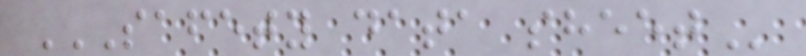SAFETY DATA SHEET
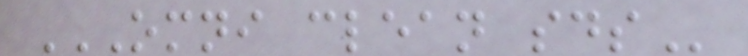OMNI CLEAN SDS
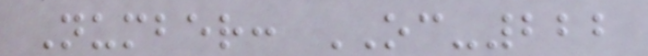Number: OC-222
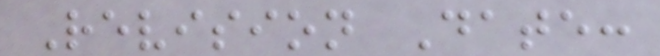Revision Date:
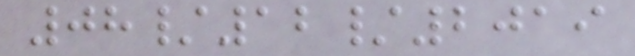08/12/2019
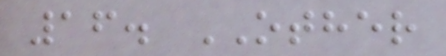16. OTHER
